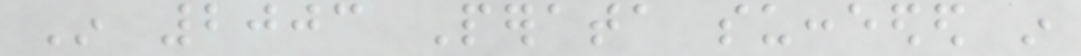In 2003 Perata succeeded in
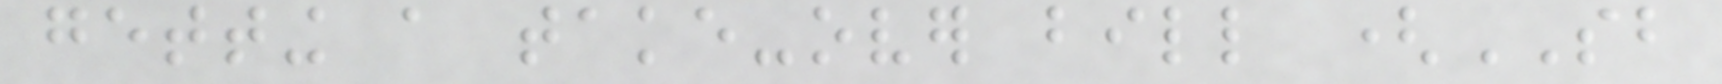getting a take-over bill (SB
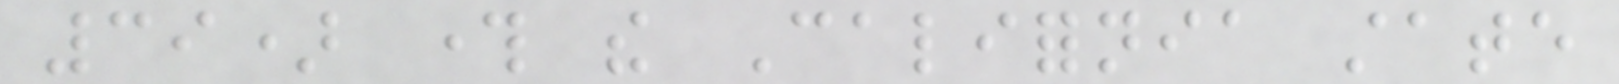39) through the California state
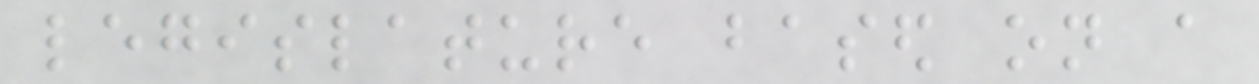legislature based on a
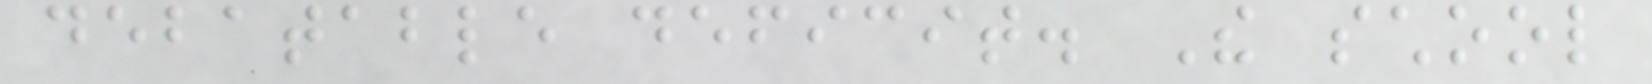debatable deficit. The school
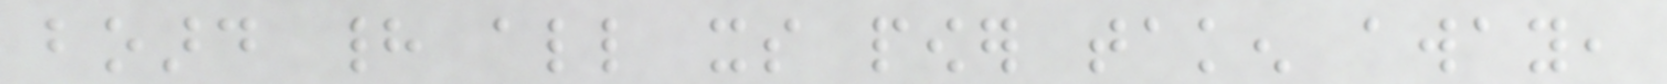board had all its power taken away,
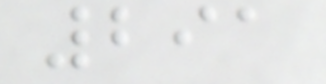291
